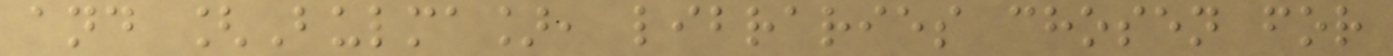and [Bulma], libraries chosen for
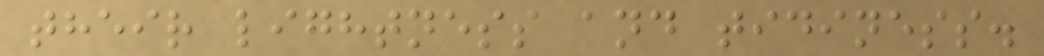their lightness and tidiness.
